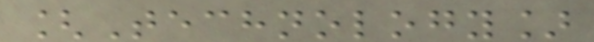[Technology]
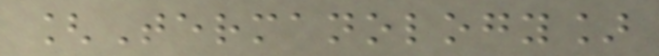[Termanology]
